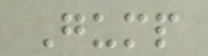Gump
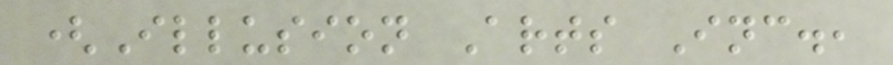(Illusion Arts Inc.,
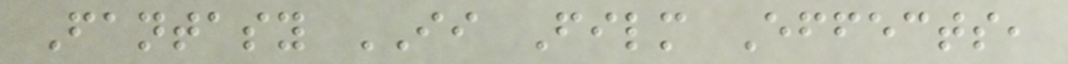Fantasy II Film Effects,
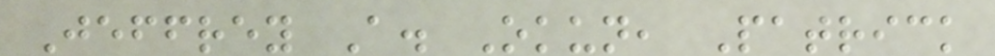Jeffrey A. Okun, Patrick
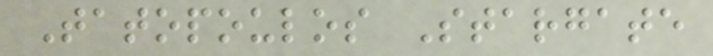Tatopoulos Stargate
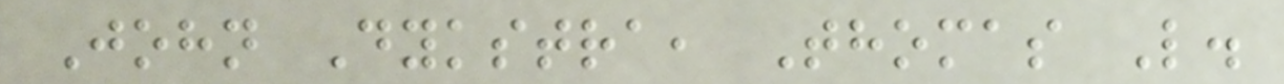John Dykstra, Thomas L.
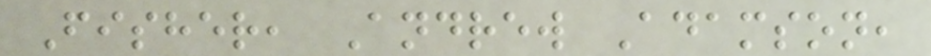Fisher, Andrew Adamson,
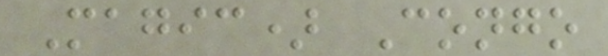Magic) Congo
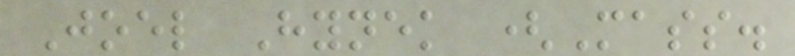Joel Hynek (Mass.
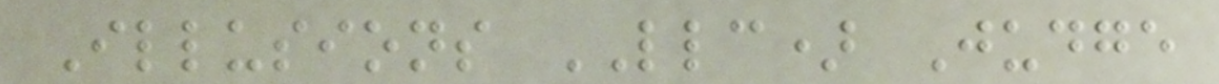Illusions LLC) Judge
